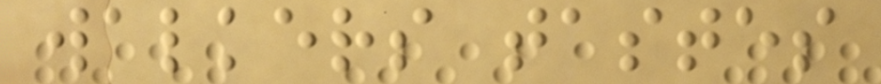walkers tastes
